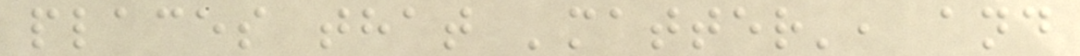places that 'matter', and
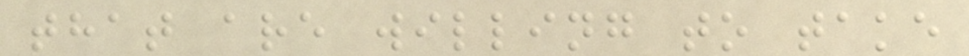that are willing to take
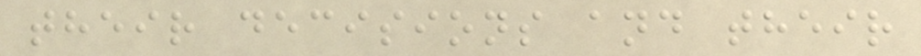their decisions and their
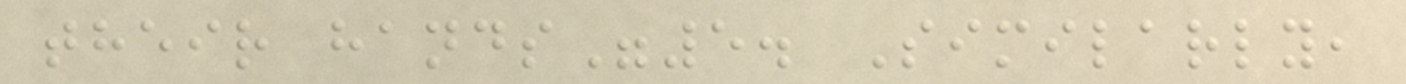their hands"5. Similarly,
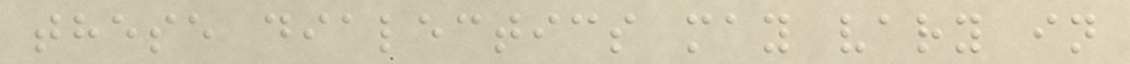these dialectics may vary in
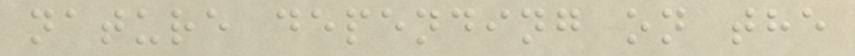nature depending on the
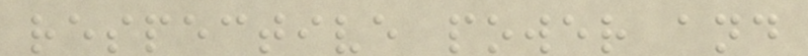respective power and
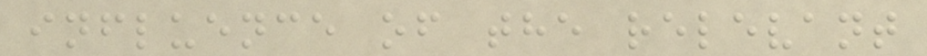influence of the relevant
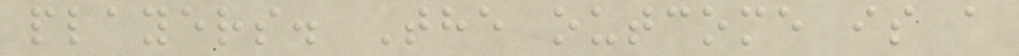players. The outcome is a
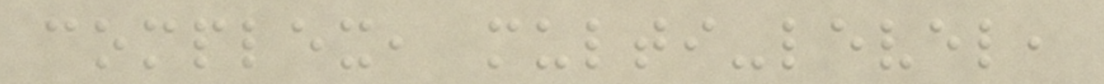complex, multi-level,
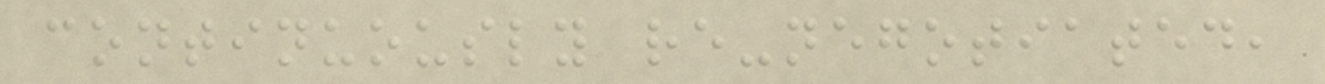continuously re-negotiated,
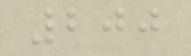200
